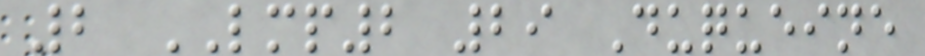2 LMP2 29 Duqueine
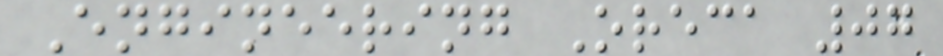Engineering Oreca 07
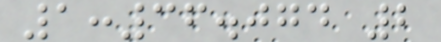1:36.074 2
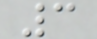3
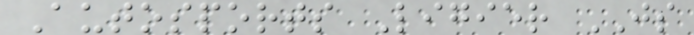Autosports Ligier JS
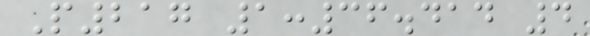P217 1:36.414 4
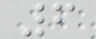6
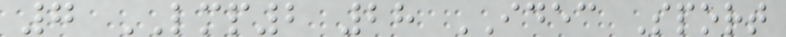7 LMP2 28 IDEC Sport
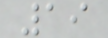19
